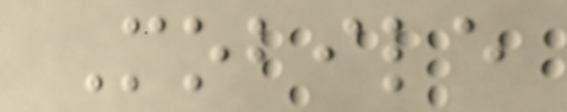Mobile
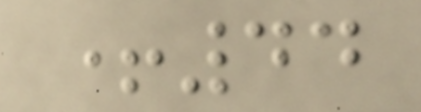+44
